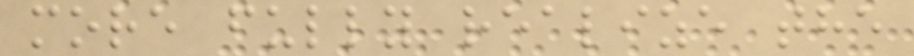more fully realize the
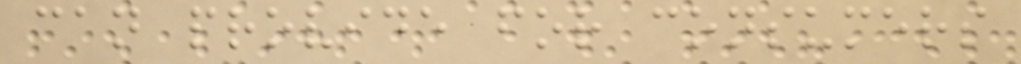can provide for consumers
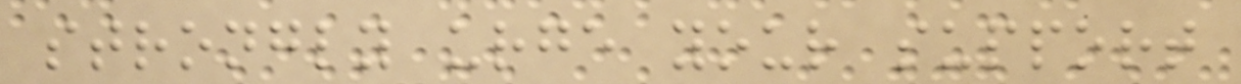strongly urge your support
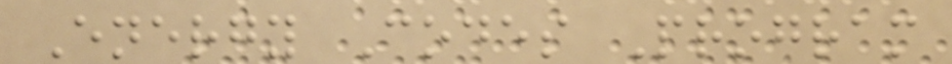Energy Codes Program
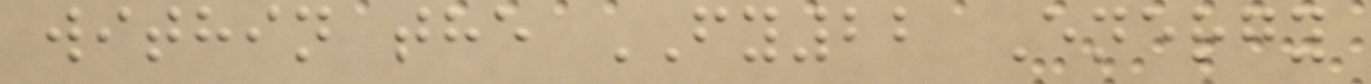within the FY22 Energy
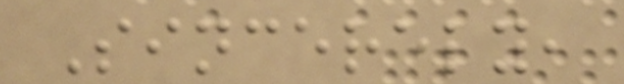Sincerely,
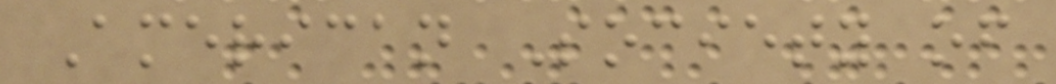American Society of
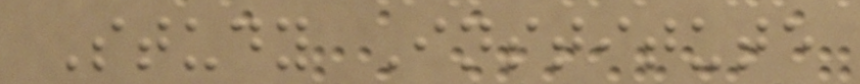Study Institute
